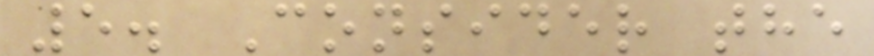5. Consider the
